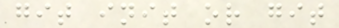git init or git
